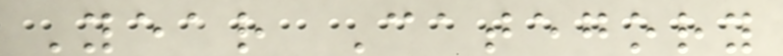Year Category
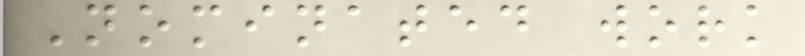Nominated work
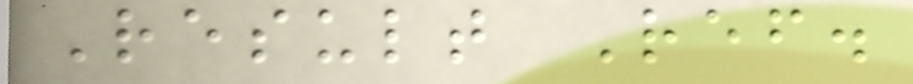Result Ref.
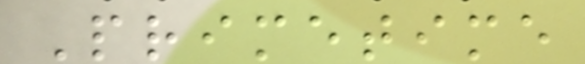Primetime
